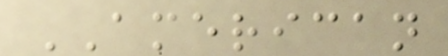AMERICAN
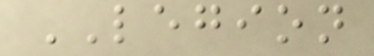LEGION
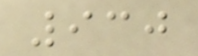930
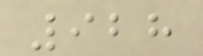928
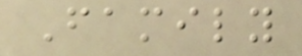Family
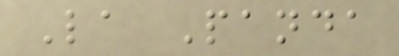La Panda
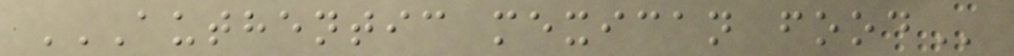AUTHENTIC MEXICAN FOOD
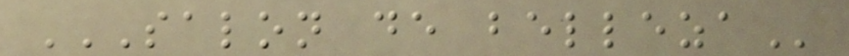SALON DE BELLEZA
